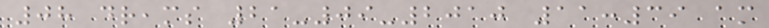08 dreams 21-09-2010 11:39 am
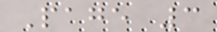Page 3
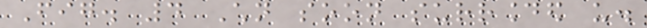Fig. 4 Children soon surrounded us.
